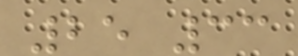25 33
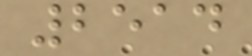2514
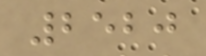2520
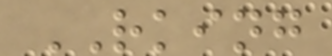RKING
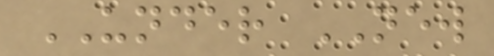UNDER NEW
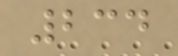234
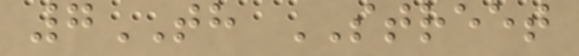7TH STREET
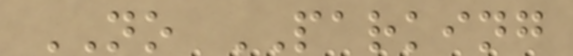NO PARKING
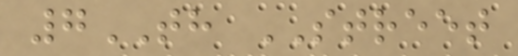7TH STREET
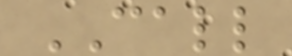CALL
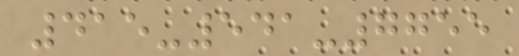415-541-7755
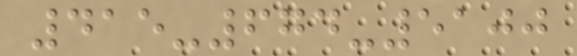415-674-5100
